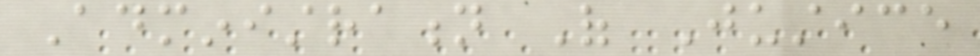Administration Of Justice
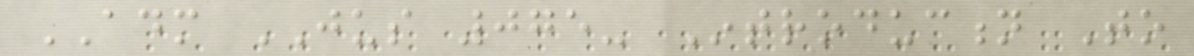ADM JUS 075- Introduction To
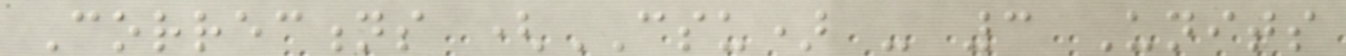Corrections (CSU) - 3 Units
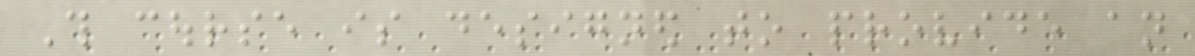This course is designed to provide an
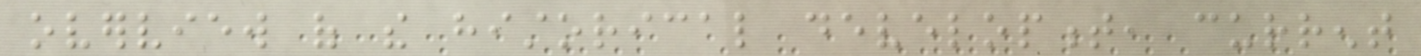overview of the historical development, current
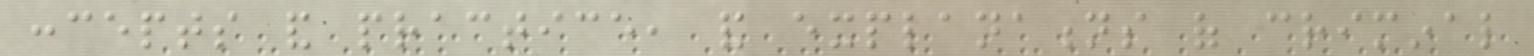concepts and practice, and explanations of criminal
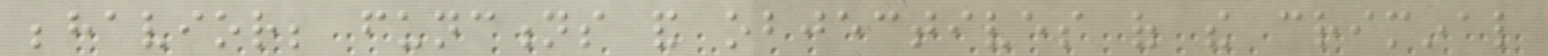behavior; functions and objectives of the criminal
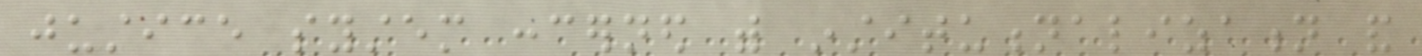justice system concerned with institutionalization and
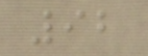92
